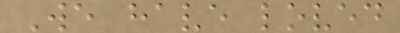We have loved
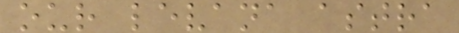our levana astra
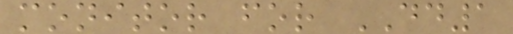monitor for DD1
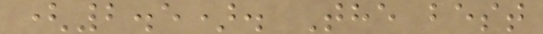(2.5). The best
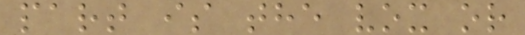part is the vox or
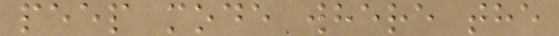peep mode where the
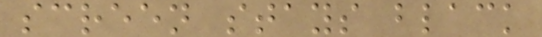screen stays black
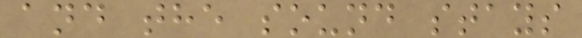and the sound stays
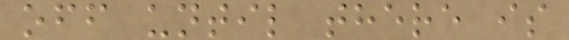off until there is
